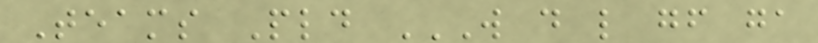Teams Pld W D L GF GA
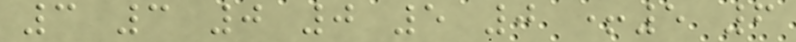3 3 0 0 5 0 +5 6
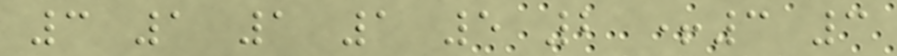3 1 1 1 5 2 +3 3
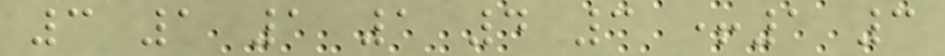3 1 1 1 4 3 +1 3
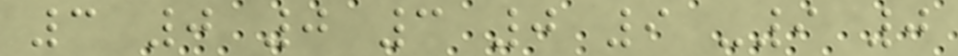3 0 0 3 0 9 -9 0
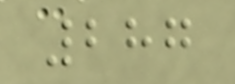287
